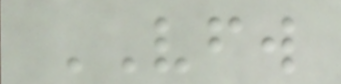VFW
